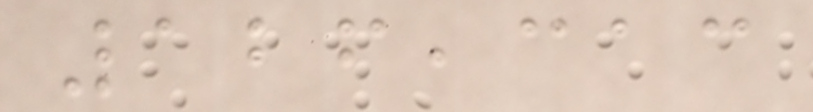126,313
